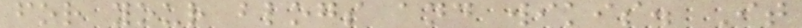for your blogs and wikis. It
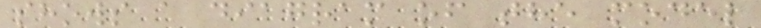shows a diagram of the model
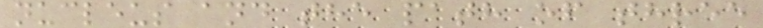nucleus and the path of three
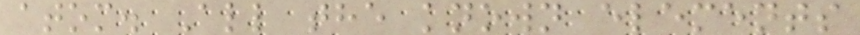atom. All the known elements
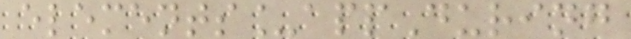elements_appDuring
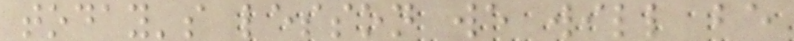today's lesson we will be
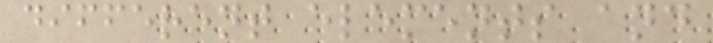different elements and
